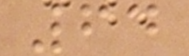64
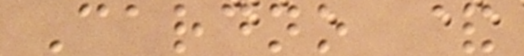Cardno &
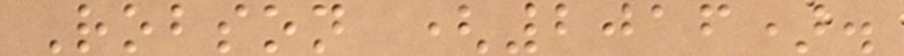Robson (2016).
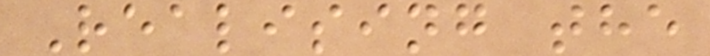Realising the
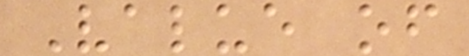Value of
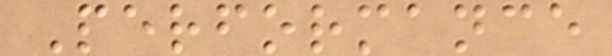Performance
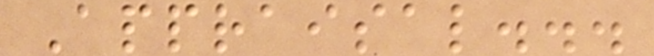Appraisal...
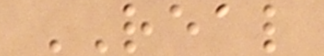REAL
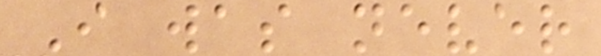I was never
